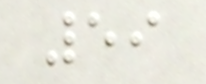59
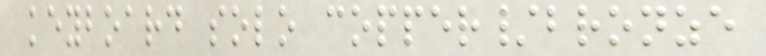keyboard solo copper/bronze
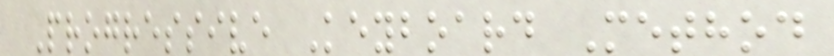Progressive Keyboard Method
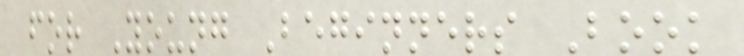for Young Beginners Book
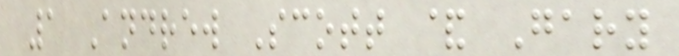1 Andrew Scott & Gary
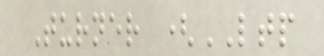Turner (LTP
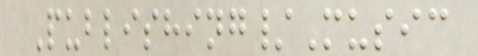Publishing/Music
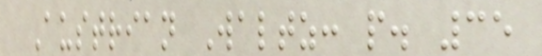Austrian Waltz: p. 35
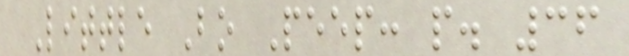Little Bo Peep: p. 36
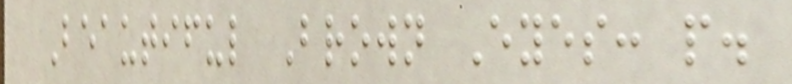Beautiful Brown Eyes: p.
